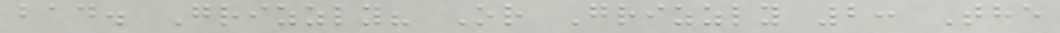bad. Grizzly? Or Grizzly 2: The
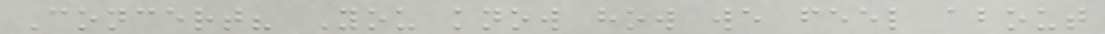Concert? You know how we feel about
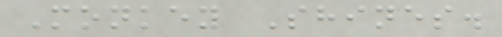Monkey Shines.
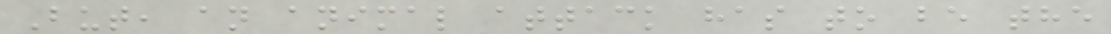But, an animal attack has to be the
